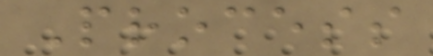Process
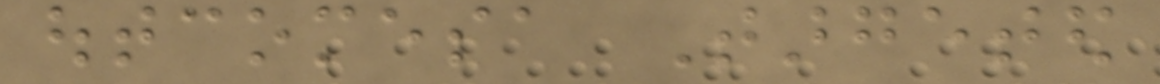outcomesa Targeted
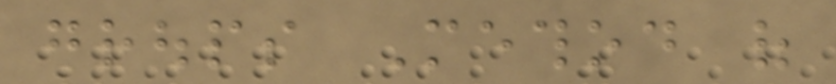groups Method of
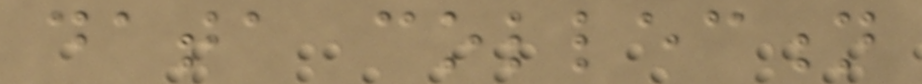data collection
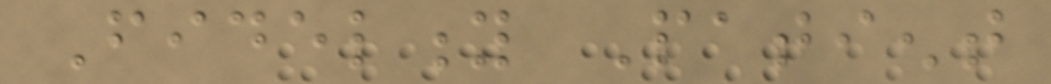Fidelity Patient
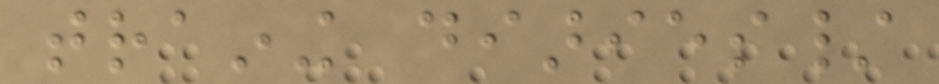training diaries/
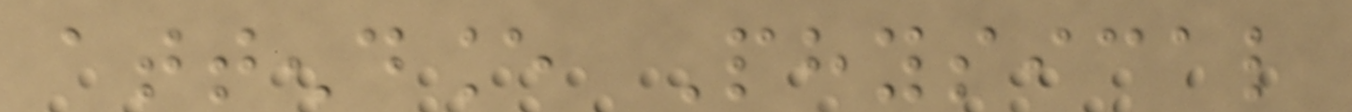attendance Physical
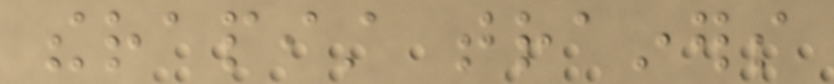therapist trainers
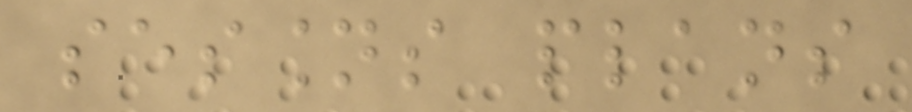sessions plans
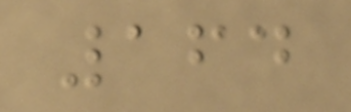164
